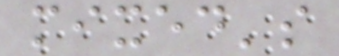mixed's
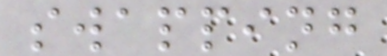swapping
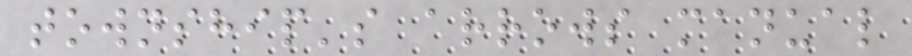township's arrows manual
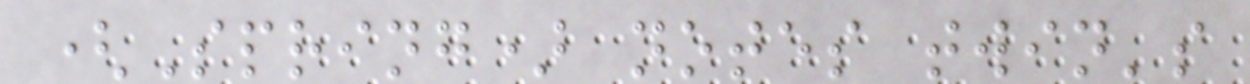(Spring) notes twin's
